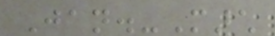Jan.-March
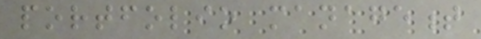portfolio management
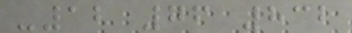-12 76 832
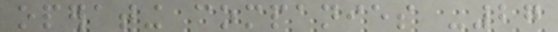operating companies -27
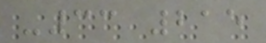-33 215
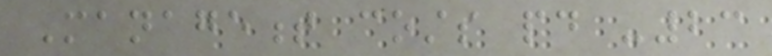Management costs paid -23
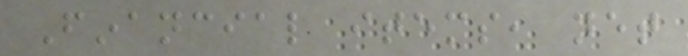Financial items, net
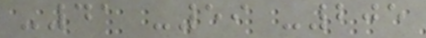-41 -59 -205
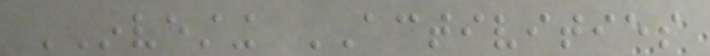INVESTING ACTIVITIES
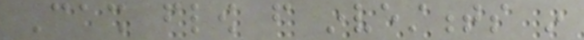Cash flow from investments in
